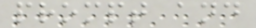prompt and
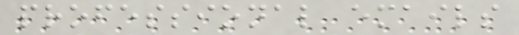professional emails
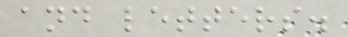and letters.
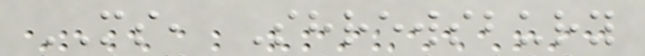MS, Shrewsbury
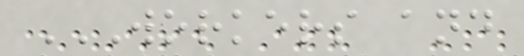WORKERS AND
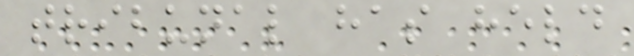tribunal has held
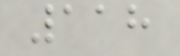118
